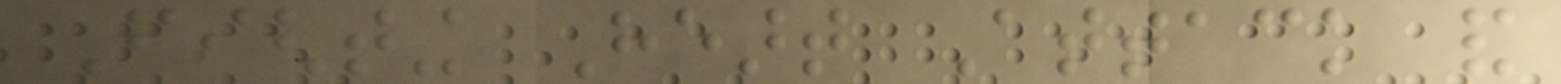Fighting Heart Attack and
